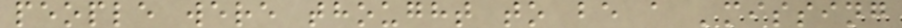people were thought to be a 'missing
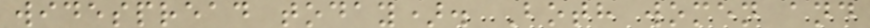widespread today). Both women and
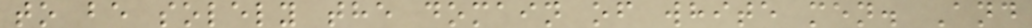to be solely the domain of white men. And
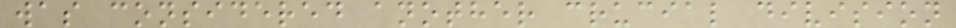was considered another crucial division
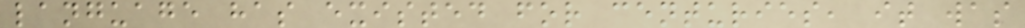language has existed for centuries, it was
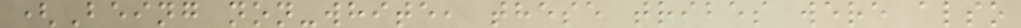(Being non-white, these tribes were also
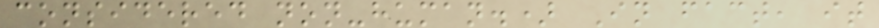considered non-human.) In fact, it
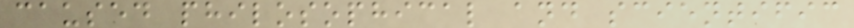caused philosophical and scientific
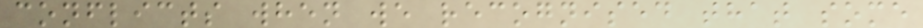conflicts when we recognised that some
